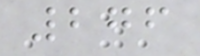276
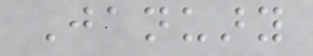January
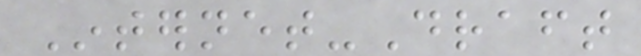Internet-Draft
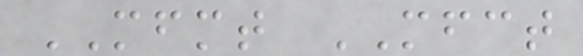MFMT MFCT
